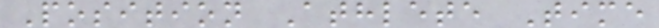Position Athlete Time
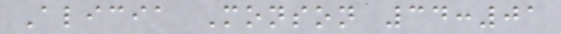Alicia Monson 34:01
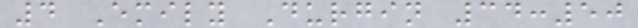4 Emily Durgin 34:50
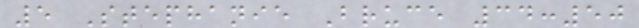5 Stephanie Bruce 34:50
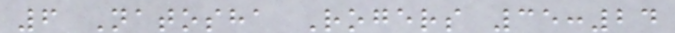6 Natosha Rogers 35:24
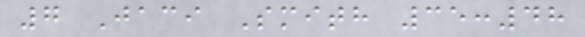7 Jaci Smith 35:48
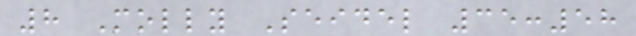8 Molly Seidel 35:58
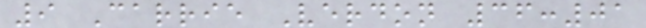9 Carrie Verdon 36:01
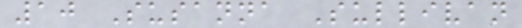10 Susanna Sullivan
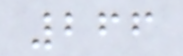266
